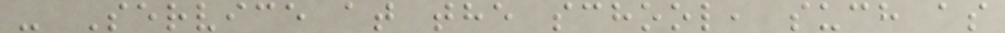- Service at the school, such as
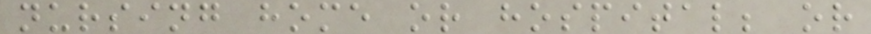nursing home or hospital; or
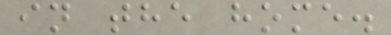in the home.
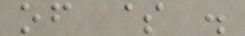of $ .
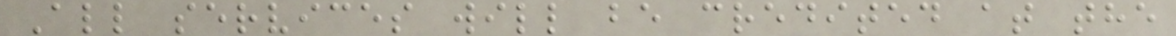All services will be credited at the
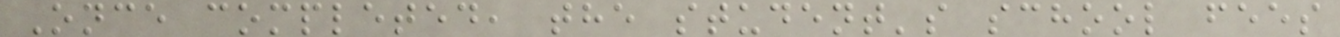Once completed, the student's school fees
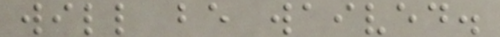will be waived.
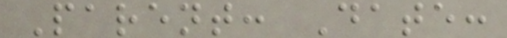Parent: Date:
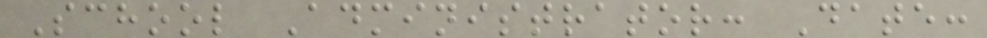School Administrator: Date:
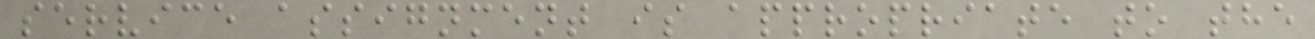service assignment is appropriate to the
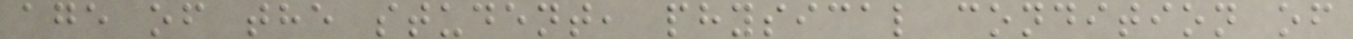age of the student, physical condition of
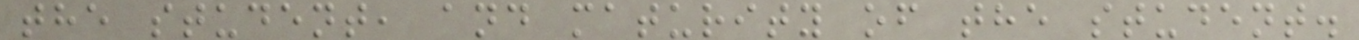the student, and maturity of the student.
